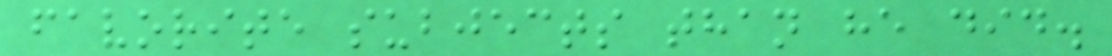favorite subjects than he did.
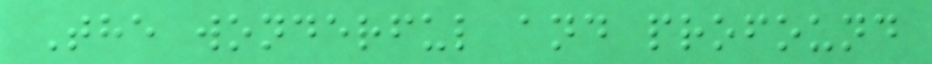The wonderful and profound
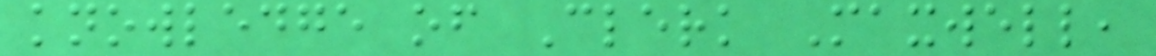knowledge of Clerk Maxwell,
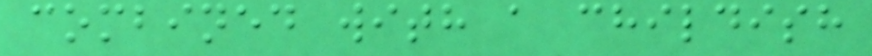combined with a childish
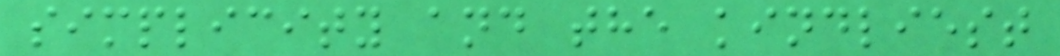simplicity and the kindliest
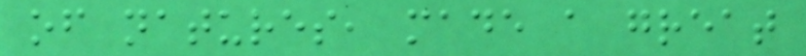of natures, made a great
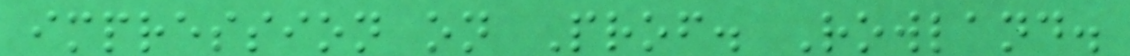impression on Prof. Rowland.
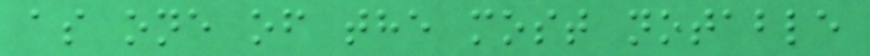as one of the most notable
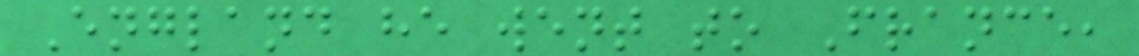England he went to France,
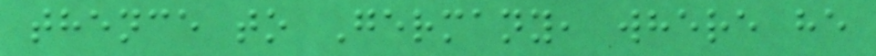thence to Germany, where he
